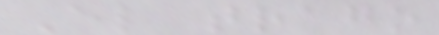El trago
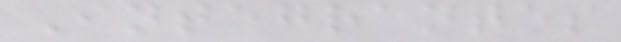Integrantes
